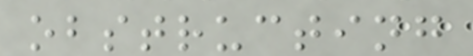obstructing
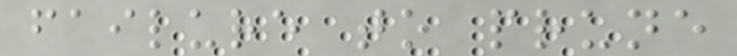failure to prune
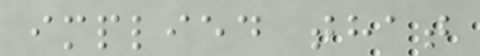implied that
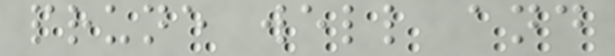prune well and
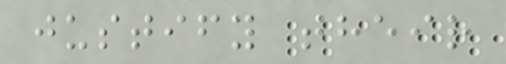justify their
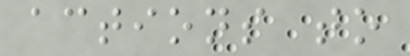actions to
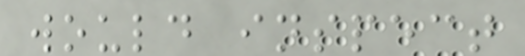would inspect
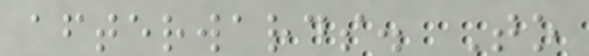afterwards. To
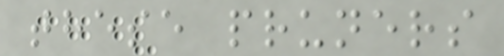these pruners
